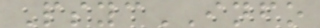PsycINFO
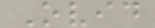Ovid
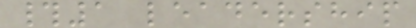#1 leadership
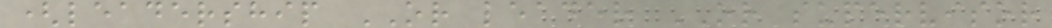(leadership OR leader OR supervisor
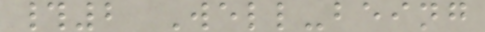#2 Well-being
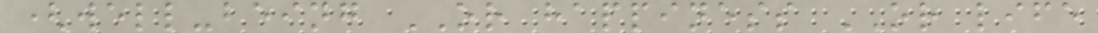(well-being OR happiness OR life
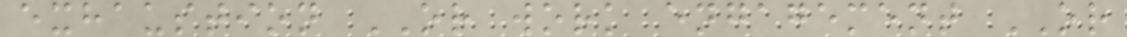exhaustion OR work engagement OR
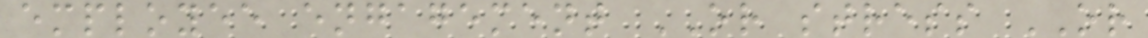employee engagement OR stress OR
